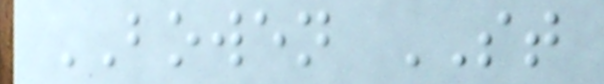BOWEN ST
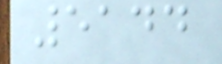5144
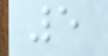5
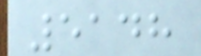5148
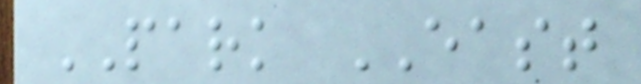PARK EAST
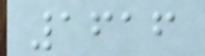1616
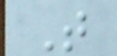T
